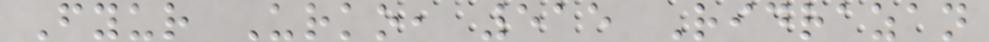Fyur Urko, 515 Ridrazan
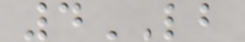4LB
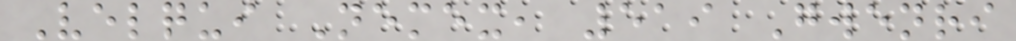Velqui Nemex, 519 Gwenri
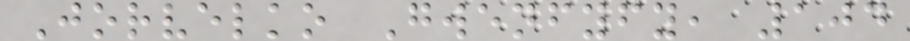Jorvelko Gwenfyfy, 104
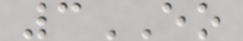3EO
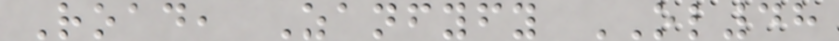Road, Zanfyfy OL48
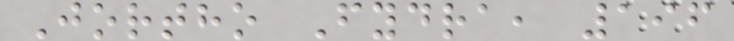Jortho Fydra, 196
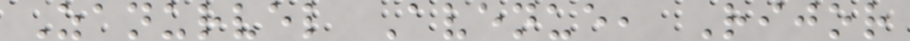Zanurvel Avenue, Rijor
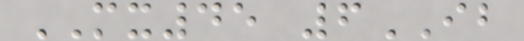MX45 6IB
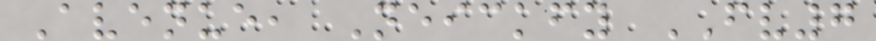Avenue, Neickfy FV7
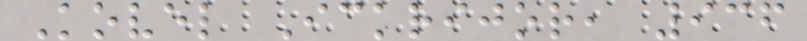Kovel Ickrijor, 936
